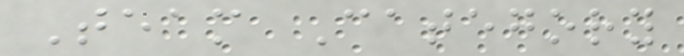Team Category
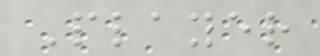Player
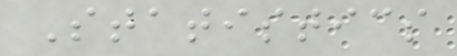Statistics
